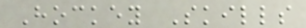Hockey Skills
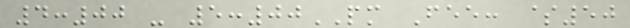4:00 - 5:00PM Fee: $50
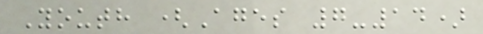Youth (Ages 7-14)
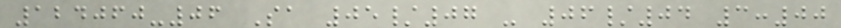124060-06 Sa 05/07 - 06/04 3:00
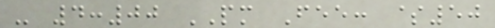- 4:00 PM Fee: $50
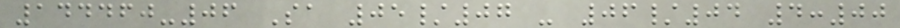144460-06 Sa 05/07 - 06/04 4:00
